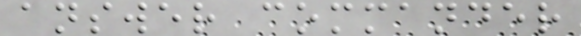answer commander
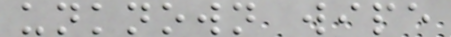unknown wipe
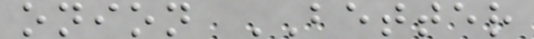onion BETTER
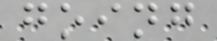going
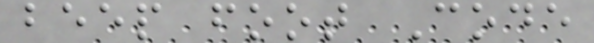beep foot Code
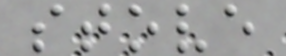stove
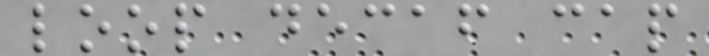loop decaf cap
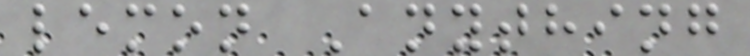lemon Anything
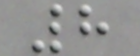8
